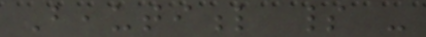Beautiful spirit -
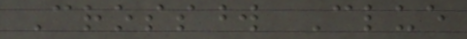Crossword Clue
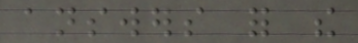answers for the
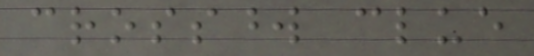crossword clue
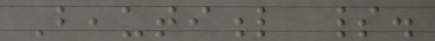Beautiful spirit.
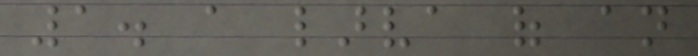1. a larva of an
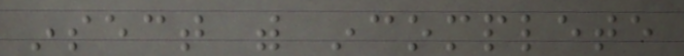insect with incomplete
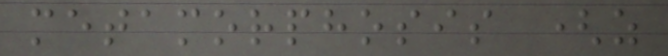metamorphosis (as
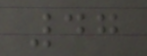47
